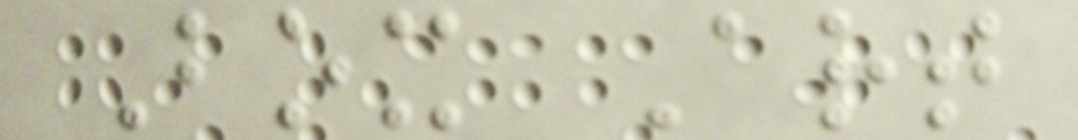Box Art
